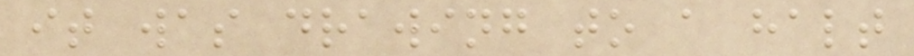it was drawing to a halt
